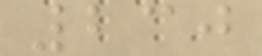230
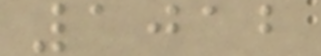1012
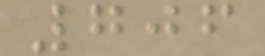706
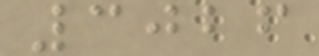3026
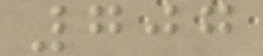707
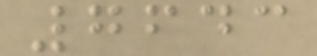7643
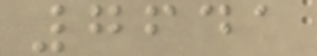7641
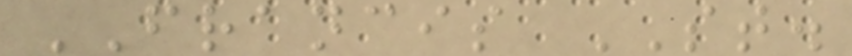FRANCIS ST.
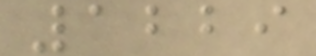1229
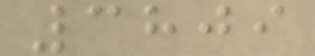3809
